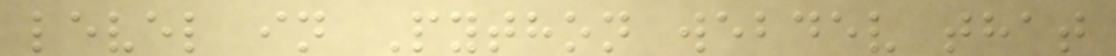level in Python webdev that
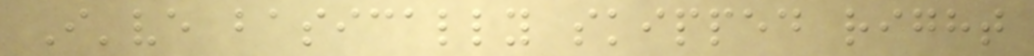I've basically skipped right
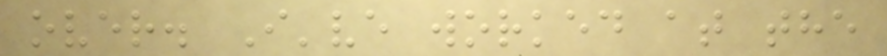over. I've worked at the
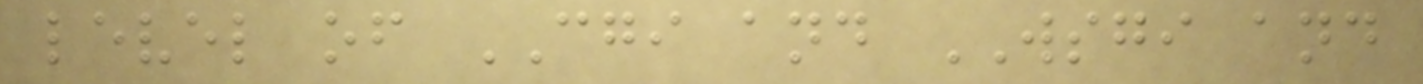level of CGI and WSGI and
